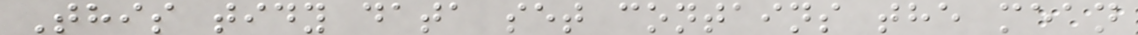This tidy data set contains the mean
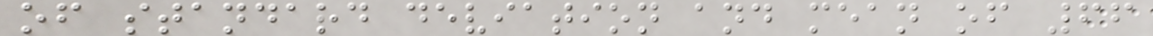of standard deviation and mean of 66
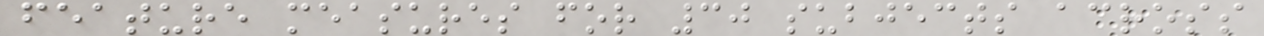feature measures for 30 subjects across
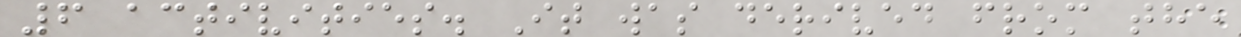6 activities. It was derived from the
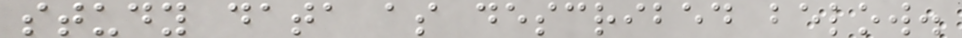study data as described below.
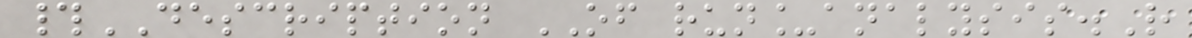#DESCRIPTION OF run_analysis.R
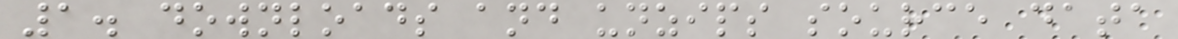1. downloads and unzips source data
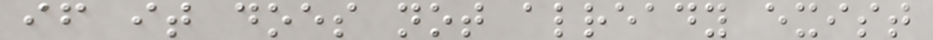if it does not already exist
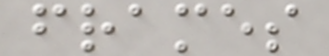frames
